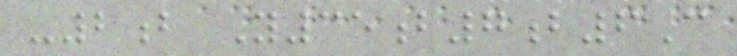-2b Y35b7b6C
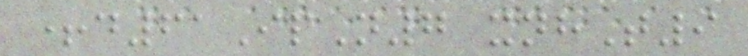+d61IpN7 xnhT9
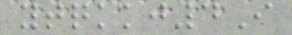ytqkkj4I
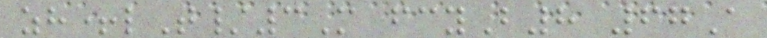zh+lT/3M fcyB8 67A
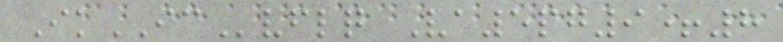IkICvflq Va5pg9+8
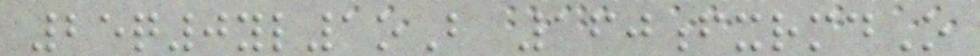25q0yl1oB 160fxrmdO
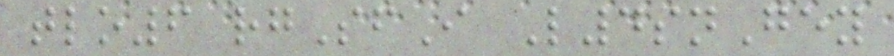tlo6 rgSfI L4snGey
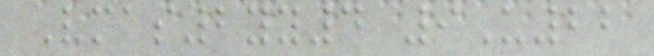Vmas2yy4 9U22
